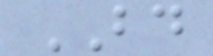BD
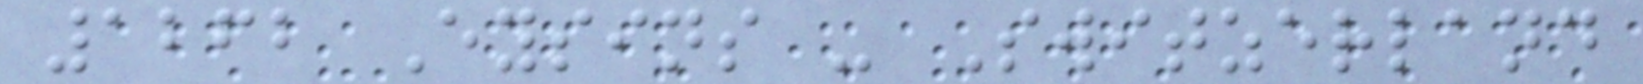1262 Eysins - Switzerland
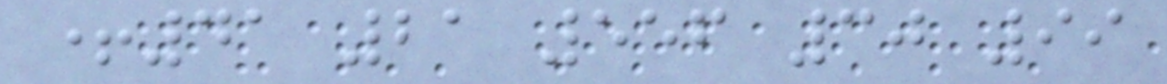+41 21 556 30 99
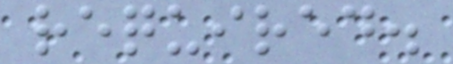required.
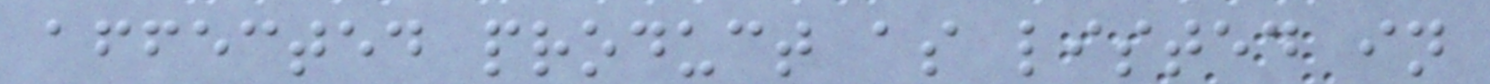affected product as listed in
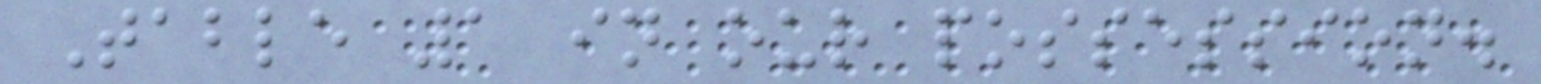Table 1 in our possession.
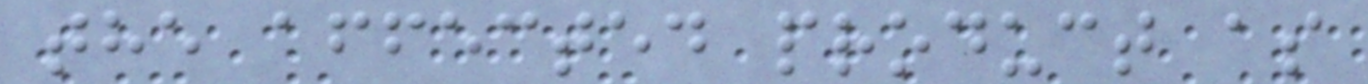the affected product as
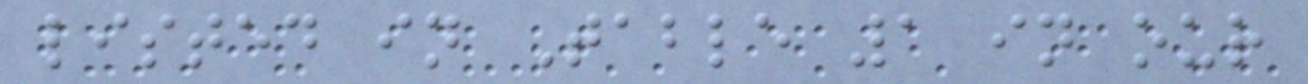listed in Table 1 in our
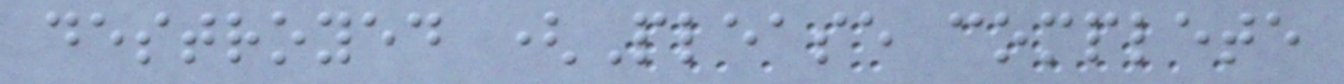destroyed (Please complete
